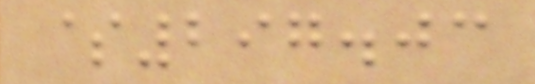$297.03
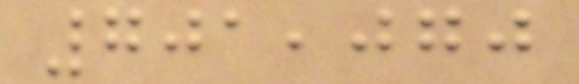701,070
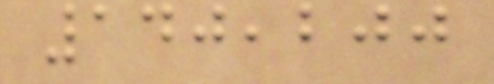140,200
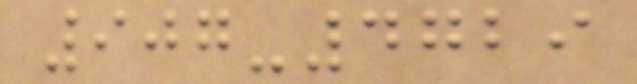907-4729
